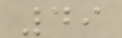49
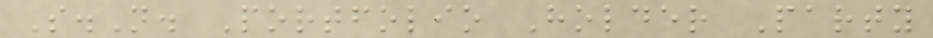S.N. Portfolio Holder Party
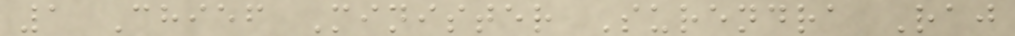1 Chief Minister Surendra Raj
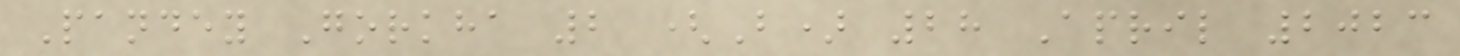Pandey Gorkha 2 (B) 28 April 2023
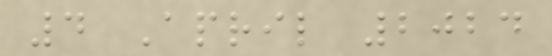4 April 2024
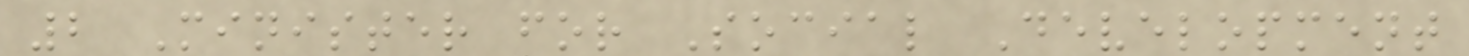2 Minister for Social Development
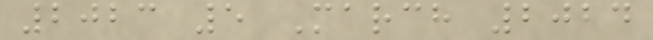2023 5 March 2024
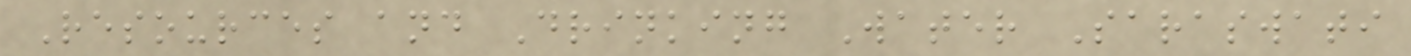Resources and Drinking Water Saraswati
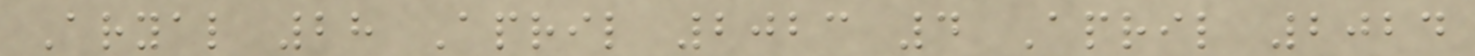Aryal 28 April 2023 4 April 2024
